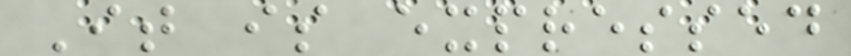It is expressed
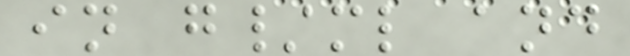in g/ml and
